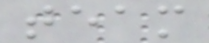team
